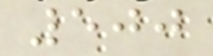500
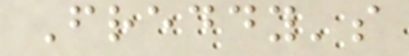Freddy's
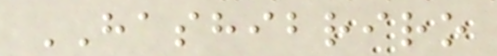HASHIBRIRO
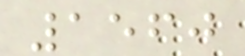1560
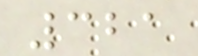321
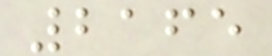2165
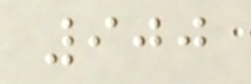900
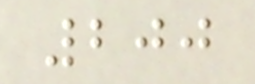200
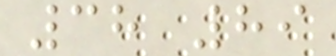38 89
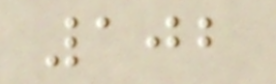102
